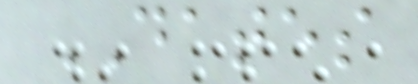DATES
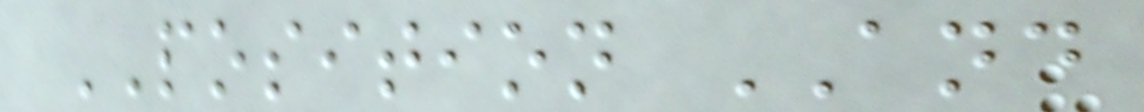POSITION AND
